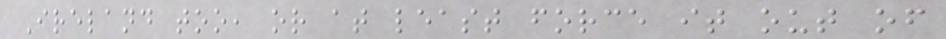Ireland too, or at least force it out of
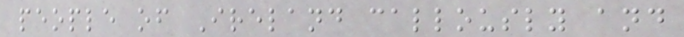people of Ireland callously and
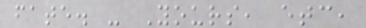fate. - Yours, etc,
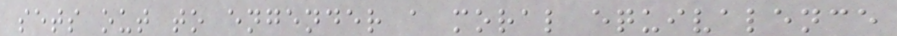sets out to engender a moral equivalence
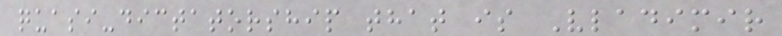quasi-dictatorship that is Vladimir
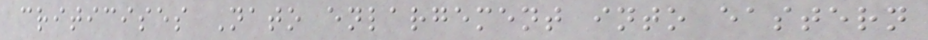criticises Nato enlargement into eastern
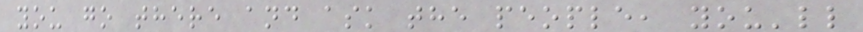you go there and ask the people, you'll
